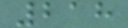218
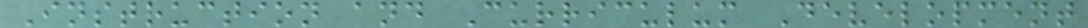Instruction and Curriculum Development
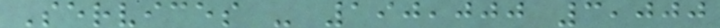Services - 190,000 3,000
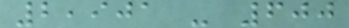2,901 - 600
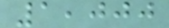1,000
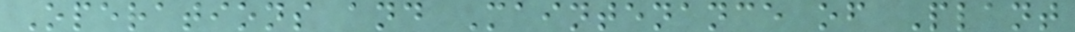Operations and Maintenance of Plant
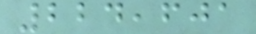224,601
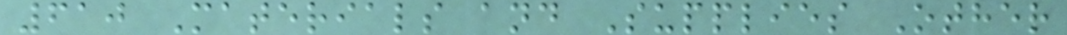610 Materials and Supplies Other
